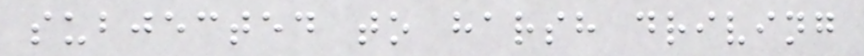subjected to harsh driving
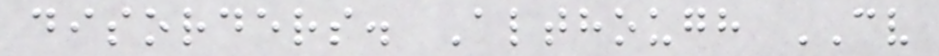disorders. Although CV
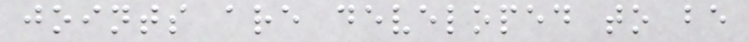joints are developed to be
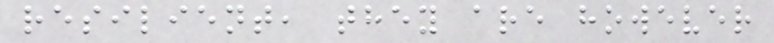resilient, they are however
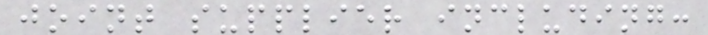joint supplier including:
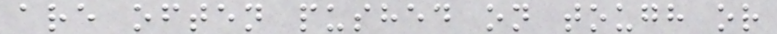are often pushed on tough or
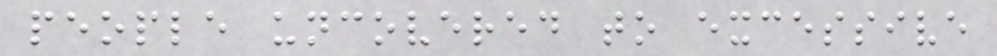people uncovered to excessive
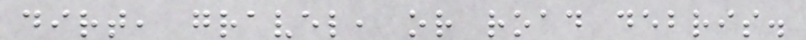dirt, gravel, or road debris.
